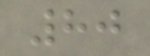80
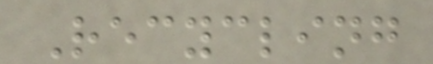Recycling
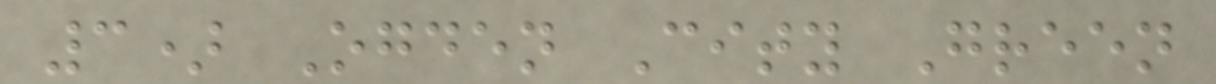3) Ogden City Green
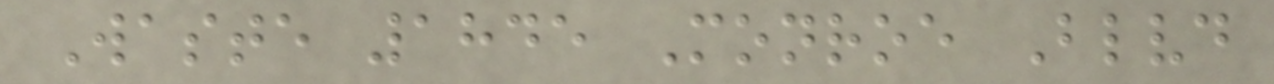Waste 1845 Monroe Blvd
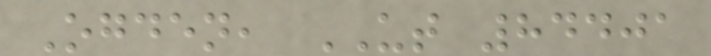Ogden, UT 84401
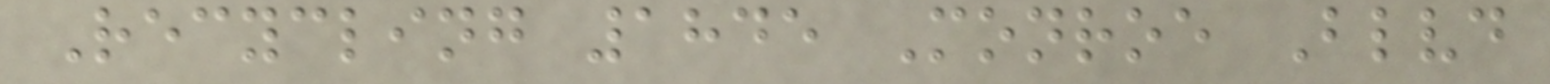Recycling 1845 Monroe Blvd
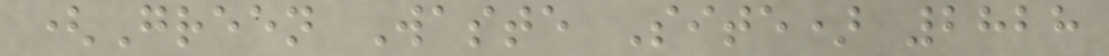(Green Waste Site) 2828
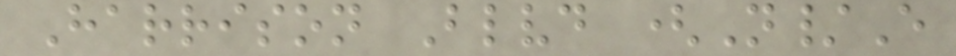Harrison Blvd (N/E
